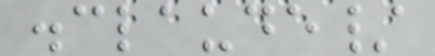.claude/
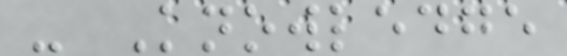- Knowledge
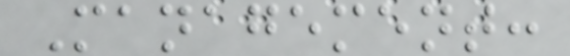Management:
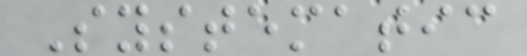Systematic
